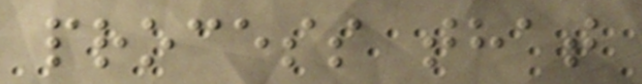process that
